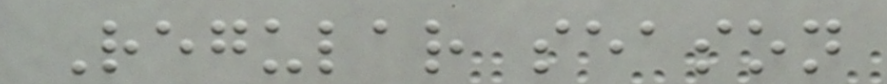Regular season
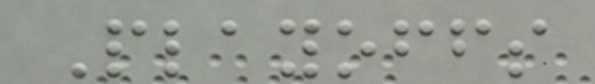Playoffs
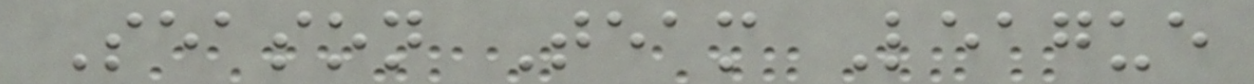Season Team League
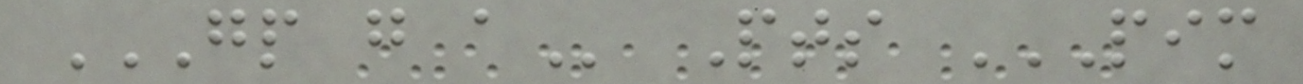GP G A Pts PIM
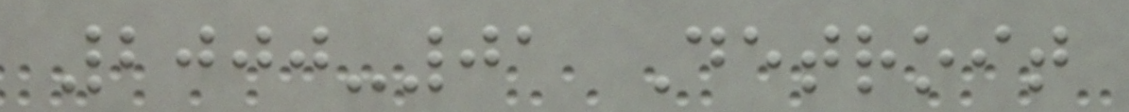2000-01 Detroit
